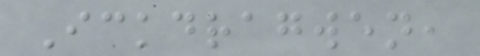Ickdragwen,
